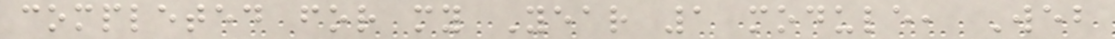completed for my Year 1 module, Web
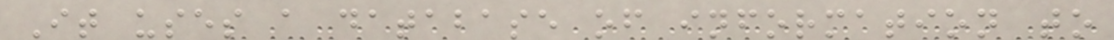It uses a database of information to
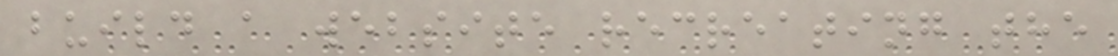build a website recreating the
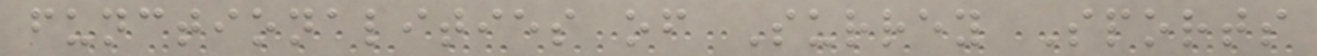functionalities of Surrey Sports
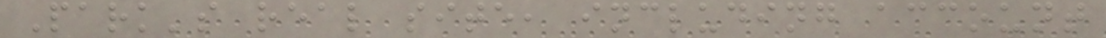Park's real site, including account
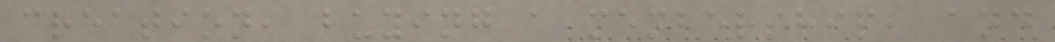creation, buying a membership, and
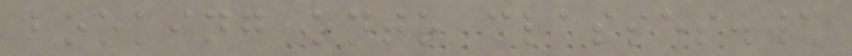booking onto classes.\
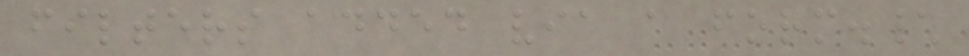filters added via a form.\
